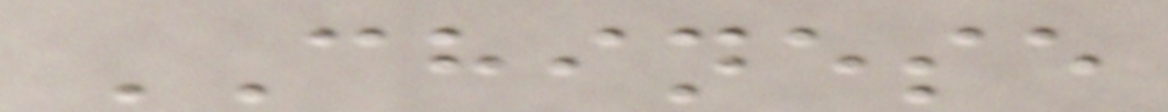CHINESE
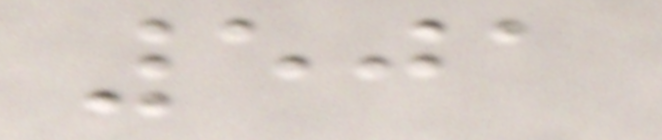501
